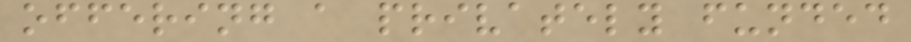offering a privately funded
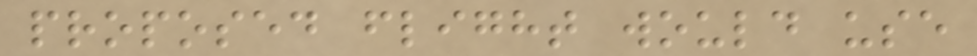proposed flight would use
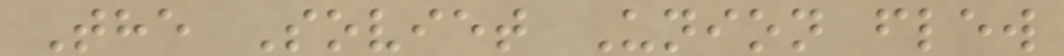The Soviet Union flew
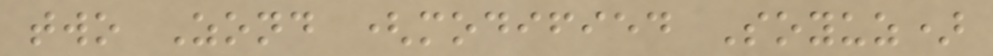two Zond (modified Soyuz)
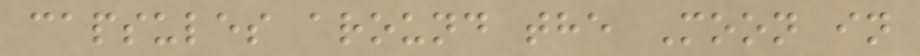capsules around the Moon in
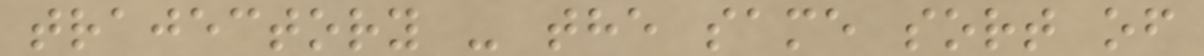trajectory - the same sort of
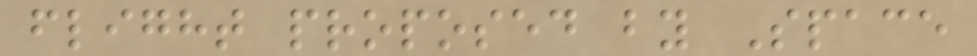flight proposed by Space
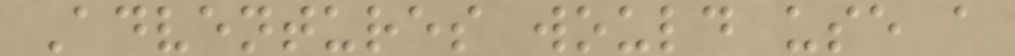Adventures would use a
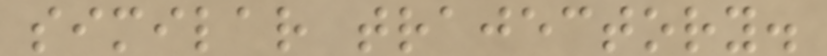similar trajectory.
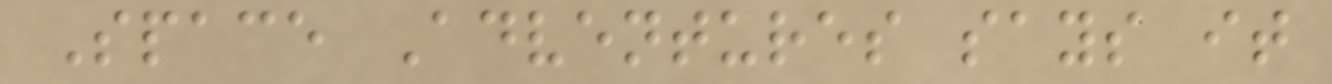Space Adventures says it
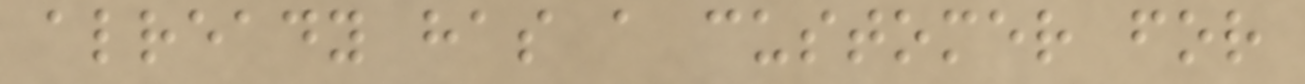already has a customer for
